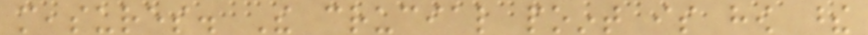measures. The crucial point is how these
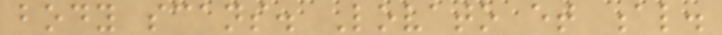body scans. Lovato et al.
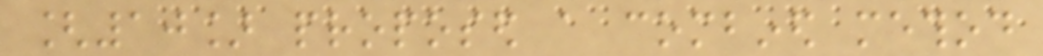[10] proposed a combined method
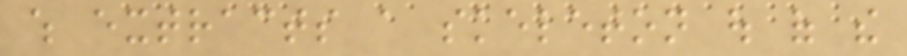which extracts a skeleton out of the
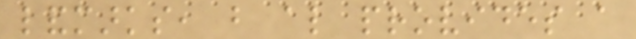landmarks, but also provides a
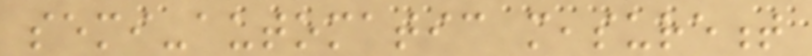semi-automatic measurement
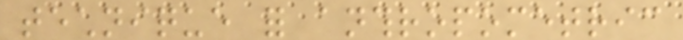technique for anthropometric
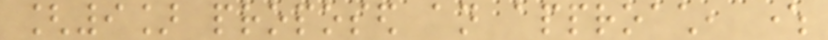[9] proposed an approach, where
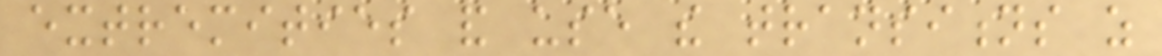extremities and use the transitions as
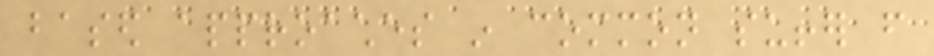based approaches in common suffer from
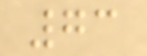73
